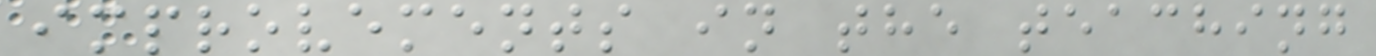improvements in the teaching
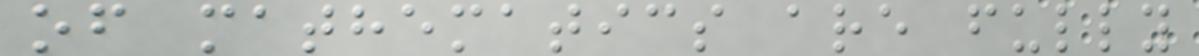of mathematics are fully
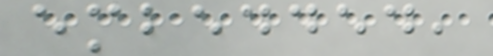embedded,
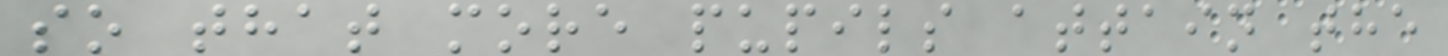so that more pupils attain the
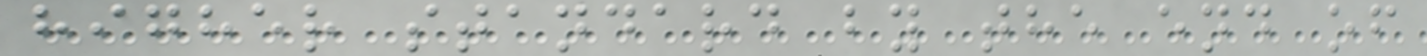higher standard by the end of
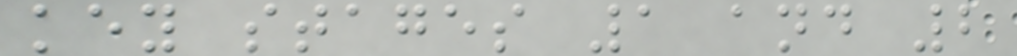key stages 1 and 2
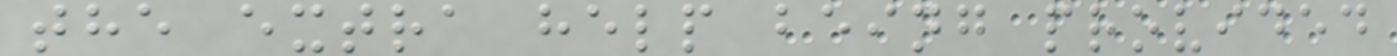the extra help being provided
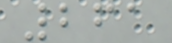261
